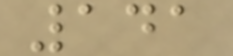141
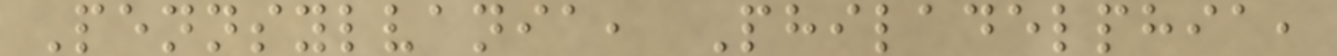Pennsylvania, Philadelphia,
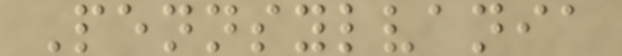Pennsylvania
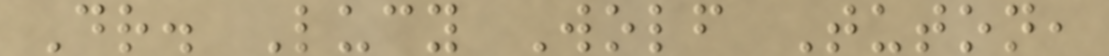Dr. Lucy Wolf Tuton,
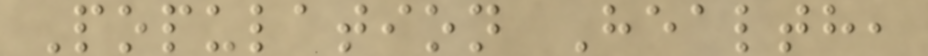Population Health,
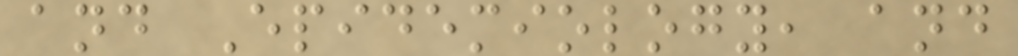and Epidemiology, and
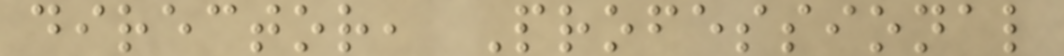director, Professional
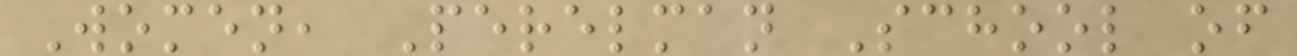Women, Perelman School of
